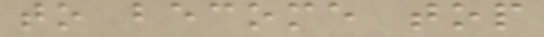to become top
